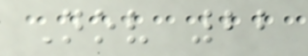Nov 22
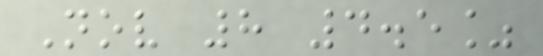Nov 8 4.5%
